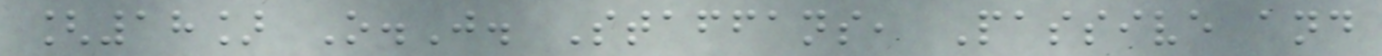[18] O.J. Staffans, Passive and
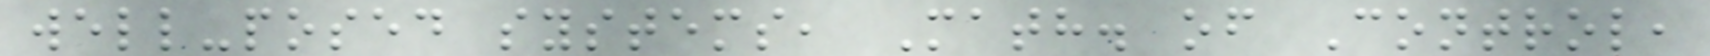well-posed systems, Math. of Control,
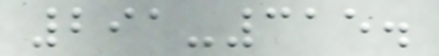291-315.
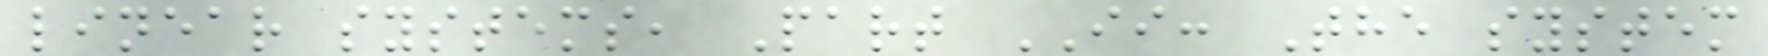linear systems, Part II: The system
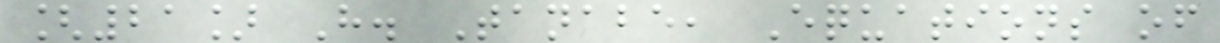[21] H. Tanabe, Equations of
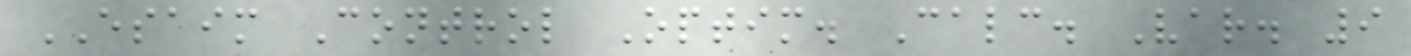ESAIM Control Optim. Calc. Var. 9
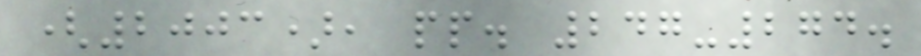(2003), pp. 247-274.
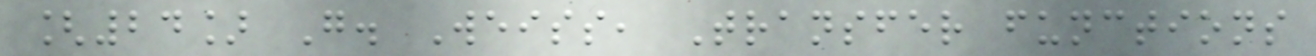[24] G. Weiss, Transfer functions
